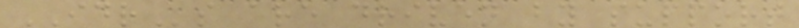IDRs are driven by support
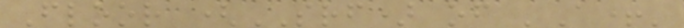Floor (SRF) of 'A+'
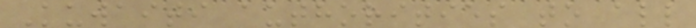Kuwaiti authorities to all
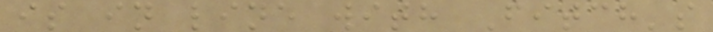is in line with Fitch's
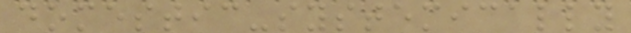domestic-systemically
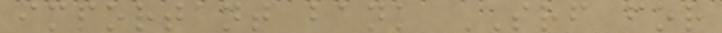important bank SRF for
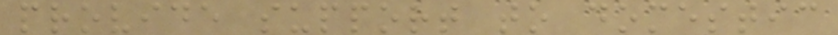provide support to domestic
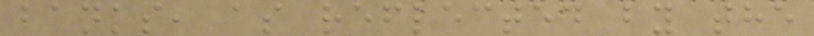banks, as reflected by the
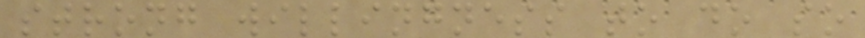strong willingness to do so
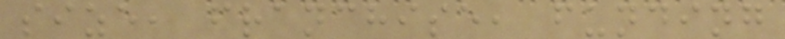size, franchise, funding
